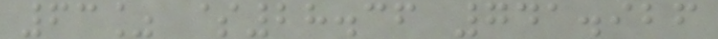63% $28.36 741.926
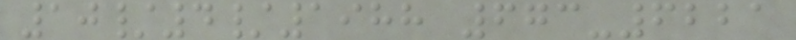10/4/1988 673-6221
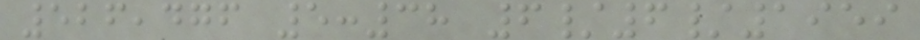526,476 5:38 6/6/1959
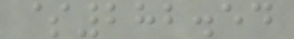$282.54
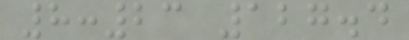8:23 127.4
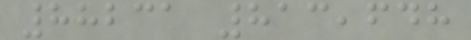88231 813,648
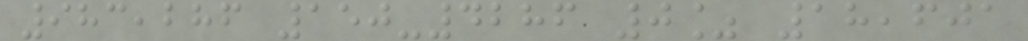983,286 150-4286 0% 18,601
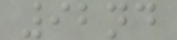92nd
